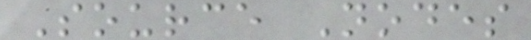Source Nodes
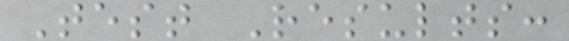Test Results:
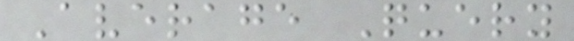Average Query
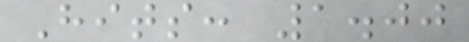Hits: 1.00
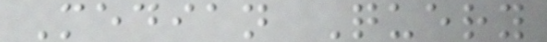Median Query
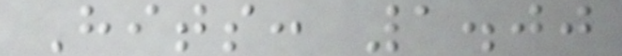Hits: 1.00
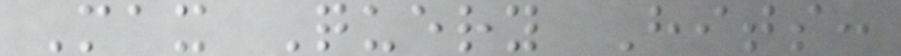Max Query Hits:
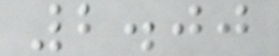2.00
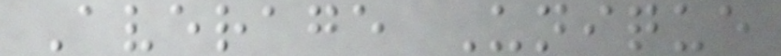Average Unique
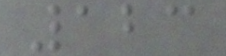123
